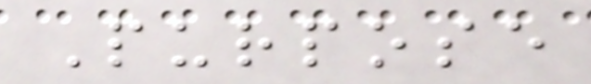Purpose
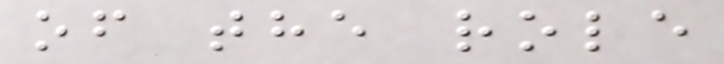of the role
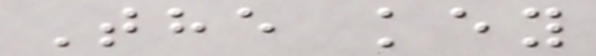The key
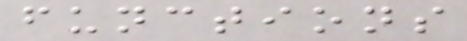functions
